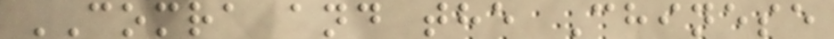COMRA and the Chinese
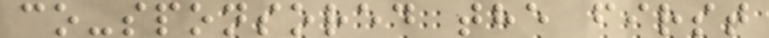co-sponsored the first
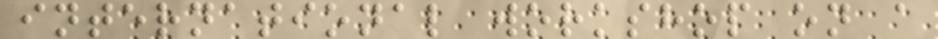international workshop on a
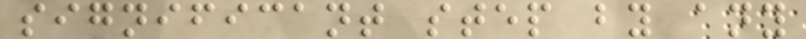significant step by any
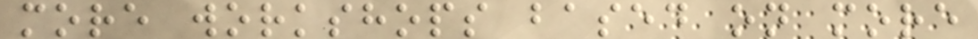more workshops based on more
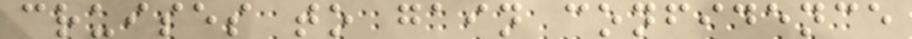cruises to gain confidence
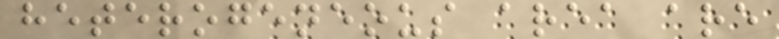heterogeneous area are
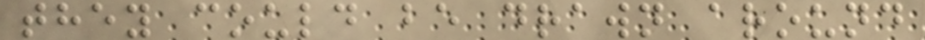they could be drawn around
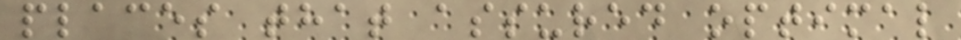places that assured optimal
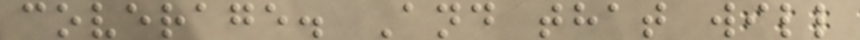coverage. And that will
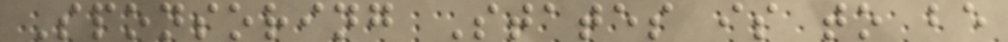Sponsoring States is to be
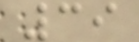39
